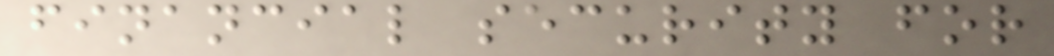financial security for
